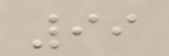99
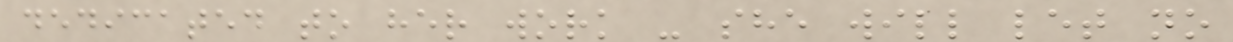dedicated to her work - she will let no
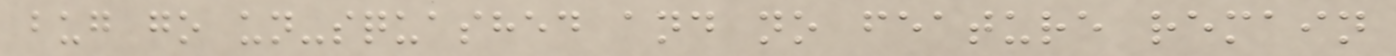bug go un-squashed and no feature remain
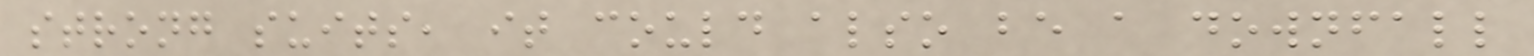strong suits, it could also be a downfall
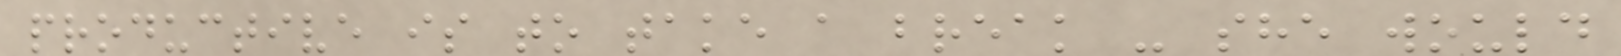productive is to take a break - she would
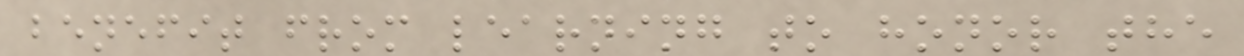benefit from learning to honor the
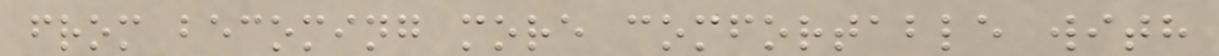from becoming more comfortable with
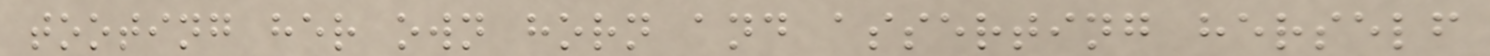tooting her own horn and asserting herself
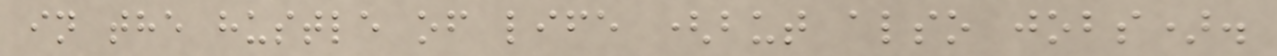in the hustle of life (but also jobs).
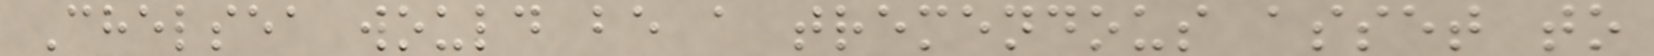Chelsea would be a tremendous asset to
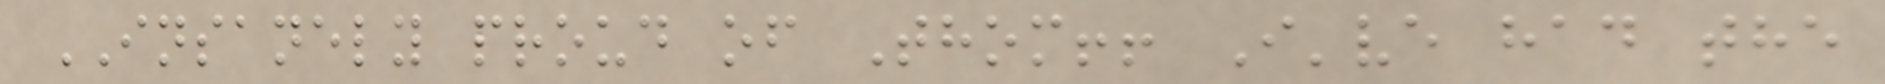INSANELY proud of Thom!! I've had the
